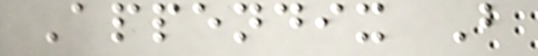Appendix B
